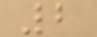2
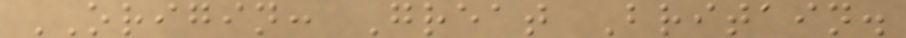ORIGIN: Great Britain.
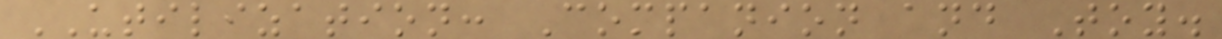UTILIZATION: Companion and Toy.
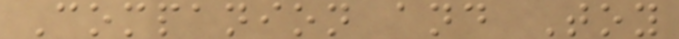Companion and Toy
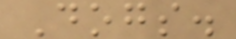Dogs.
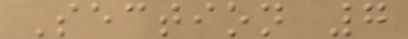Section 7
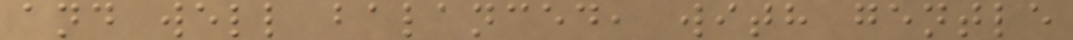and well balanced, with gentle
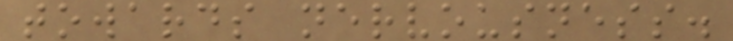towards nervousness.
